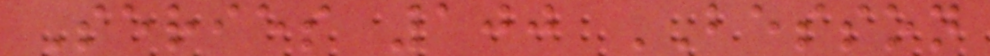Series 100 BESSON
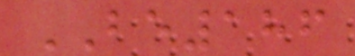BE186
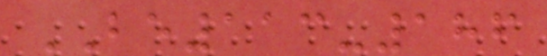BE113-186
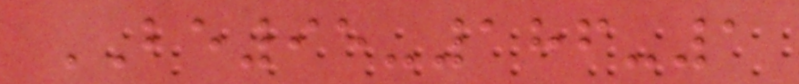BE95-186-1
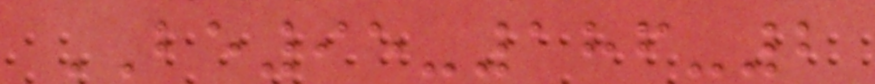BE95-186-2
